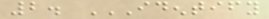2. IDENTIFY
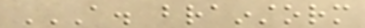A. BRAINSTORM
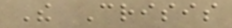The Crisis
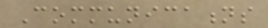Communications
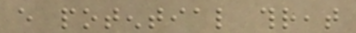every potential threat
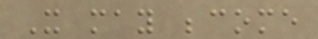It may become
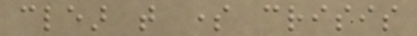clear that some crisis
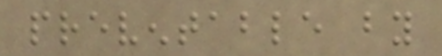preventable by
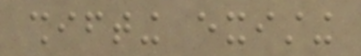shifting existing
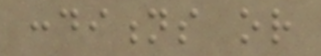conditions or
